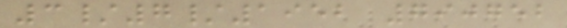3/7/1952 790752
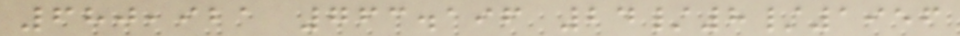680,921 763.196 24/8/1956
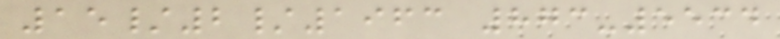15/2/1963 873-5534
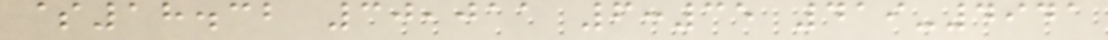$18.32 30,011 6:35 419-4941
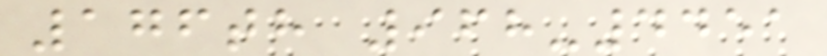176th 968-4451
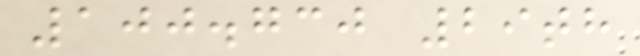100.730 29th
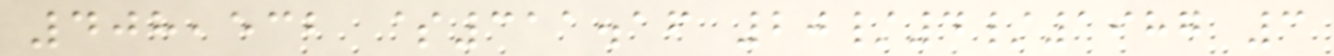408,532 $311.16 20/4/1987 3
